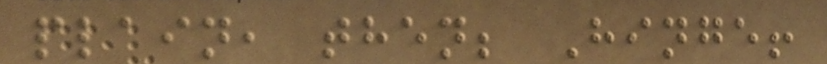plain, then; Hinge!
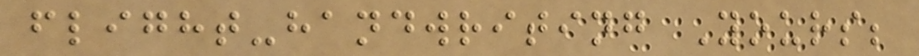flight-handwriting Yours;
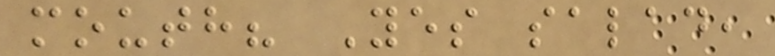mouth? Yes salad,
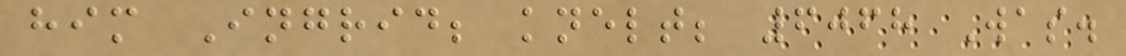him Ingrid; knelt; 6068 Was.
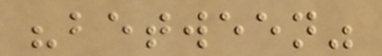"between"
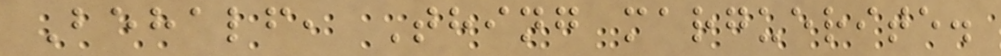Behalf, Thing marguerite.
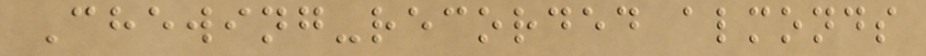Chewing-recorded almonds
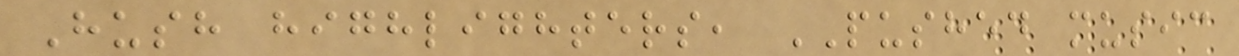Hush highlighters, PUSHED music
